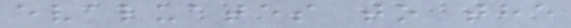evaluates to the
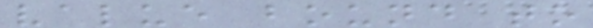value bound to
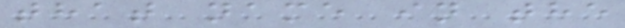that name in the
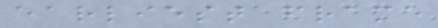earliest frame
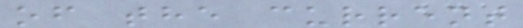of the current
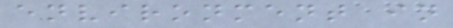environment in
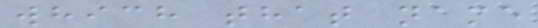which that name
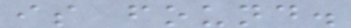is found.
